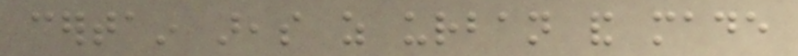certain areas as urban and made
